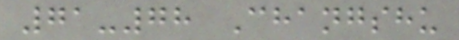71-78 Changshu
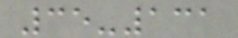35-131
